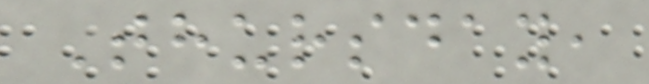Thursday,
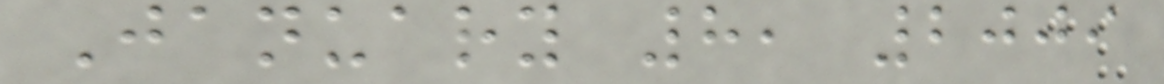January 8, 2009
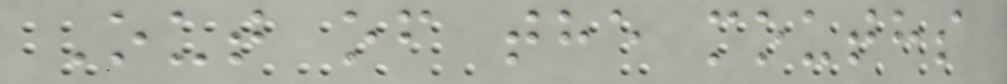Out of the mouths
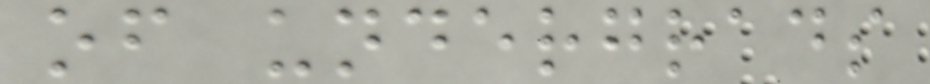of undergrads
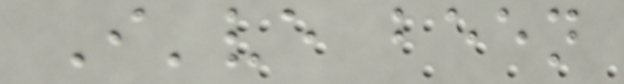I've been
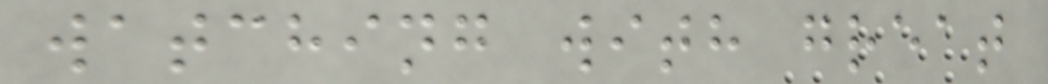watching with great
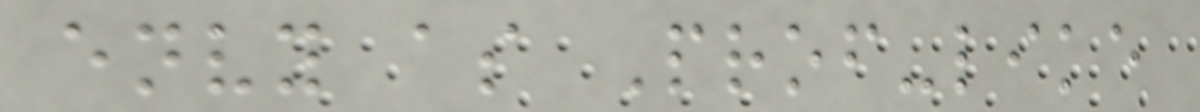envy as Prof-like
